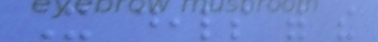It deals with the
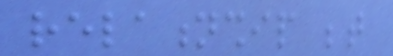relationship between
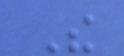The
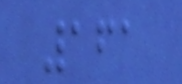161
